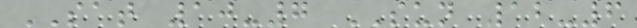SAT 10-7 SUN 12-6
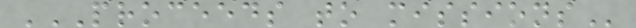PROCEEDS TO MISSIONS
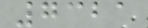7321
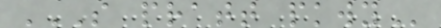S PRATT PKWY
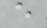e
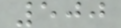500
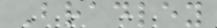Bradley
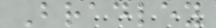Bradley
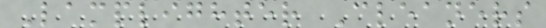Lamplighter Cleaners
